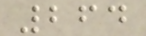264
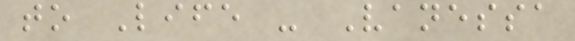to Life - Vanessa
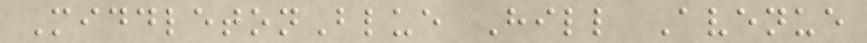MiddletonBlue Hill Avenue
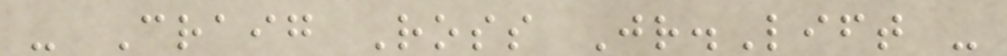- Craig Ross Jr.Lift -
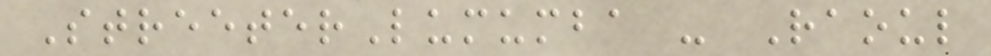StreeterLumumba - Raoul
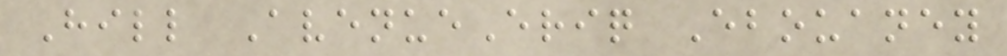Hill AvenueEriq Ebouaney
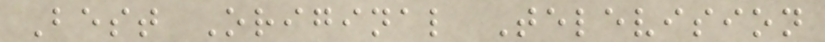Best Original Television
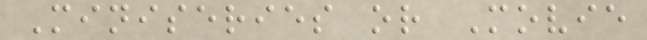Miniseries or Movie
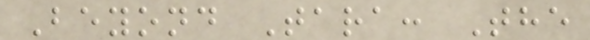Beyond Tara: The
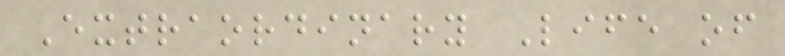Extraordinary Life of
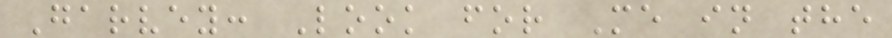Garvey: Look for Me in the
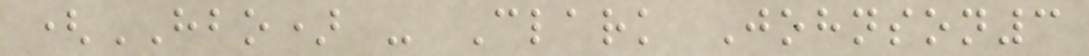(HBO) - Clark Johnson3
